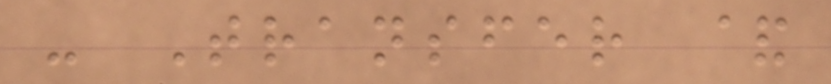- Transfer &
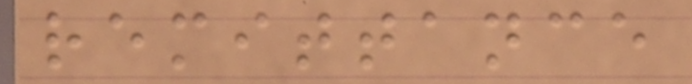remittance
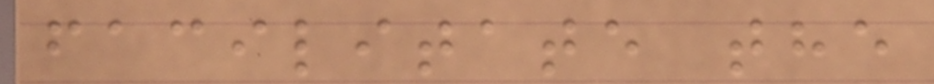facilitate the
